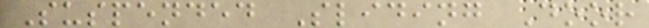Suspended Sliding Door
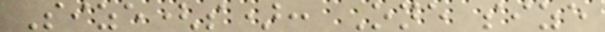Size(s): One size
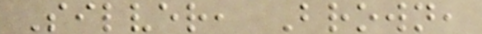Silver, Brown,
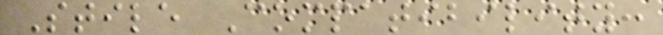Stile Compatibility:
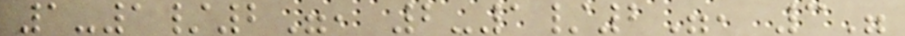1-1/2", 2-1/2", 3"
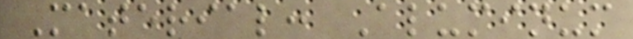Material: Aluminum
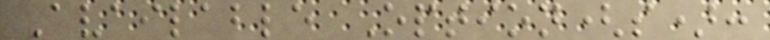Available Option(s):
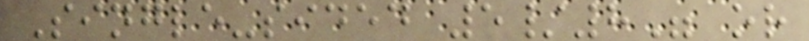Single-sided 5/8" or
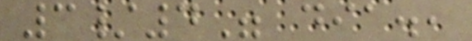3/4" dia.,
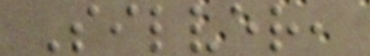Silver,
